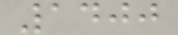1400
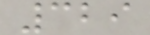329
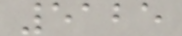5125
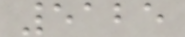5125
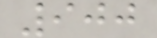900
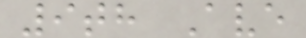9th Ave
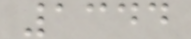1344
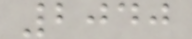2040
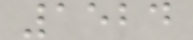1524
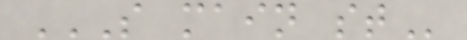S MAIN ST
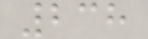238
